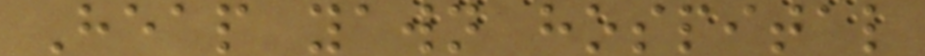Heap yawn hospital
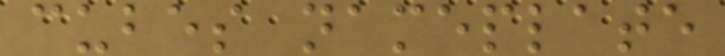cubes nameplate
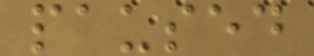paused
